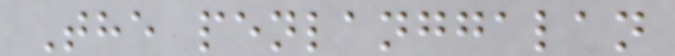The penlanggalan
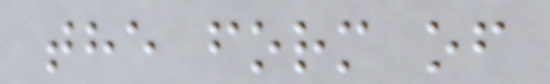the form of
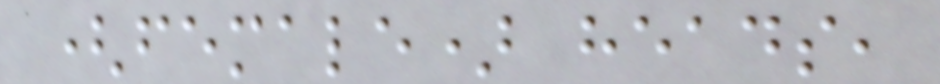(female) heads,
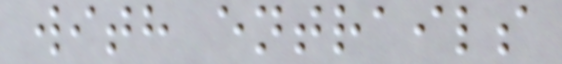with entrails
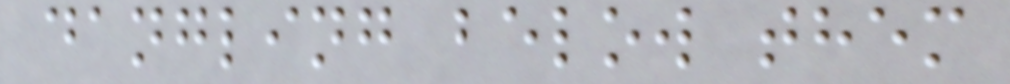dangling below them
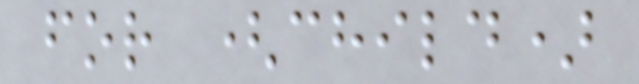for (child)
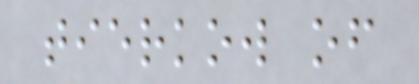tierkow of
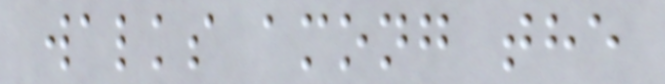walks among the
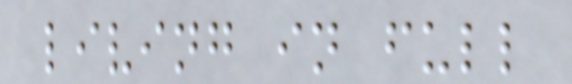living in full
